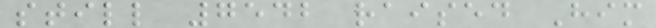still 7542 raised Him
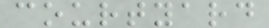courtyard
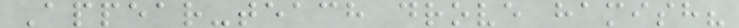Appear-teach drove hamish?
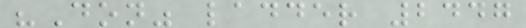"Don" ladder 2447
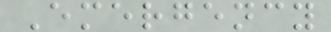Emergency
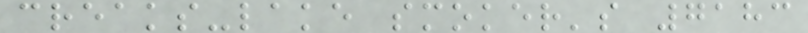creaks-lake smoker's 7183
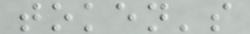token's
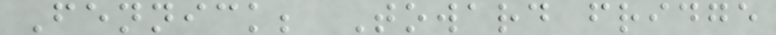Fennick; Toward fridge
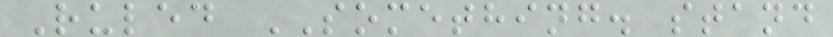Ruled SOMETHING. stand
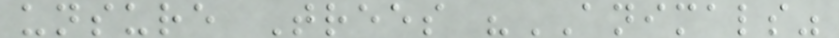unsure Trees "ANIMALS"
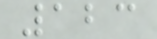123
